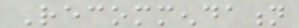Recommendation
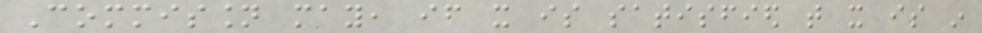Commission may, if it is satisfied that it is in
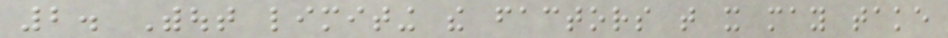2. Without limiting the factors that it may take
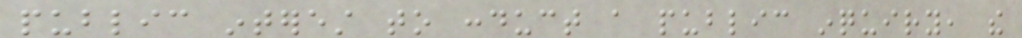public interest to conduct a public inquiry, the
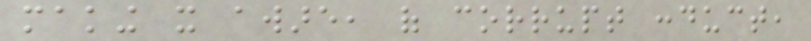making it aware, of corrupt conduct,
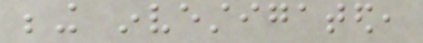being investigated,
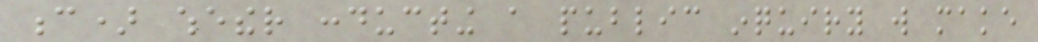c) whether conducting a public inquiry will make
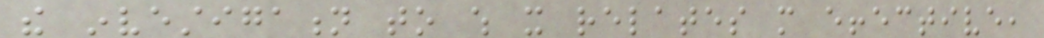the investigation to which it relates more effective,
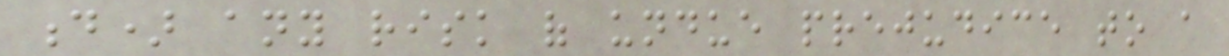d) any risk of undue prejudice to a
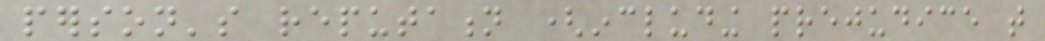person's reputation (including prejudice that
